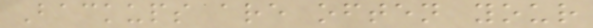Backups are often your
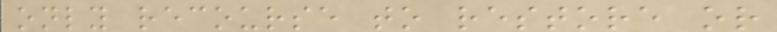only recourse to restore or
